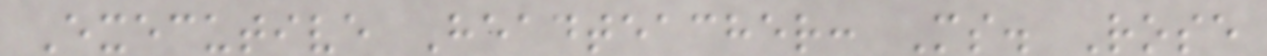Executive Headteacher: Ms. Rose
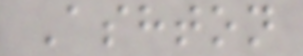Ashton
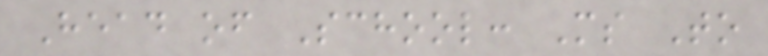Head of School: Ms To
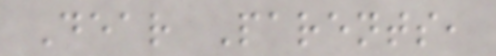Dear Parents,
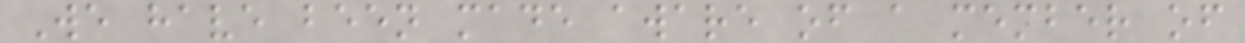We have been made aware of a member of
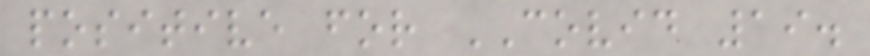positive for COVID 19.
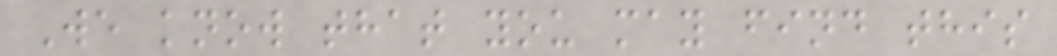We know that you may find this
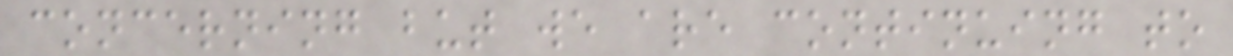concerning but we are continuing to
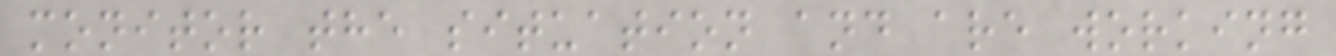monitor the situation and are working
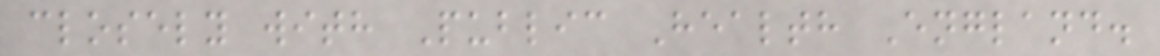closely with Public Health England.
